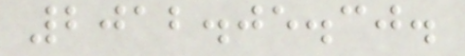2012.05.30.
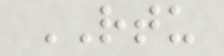RTU
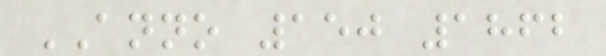ANNO 150 1862
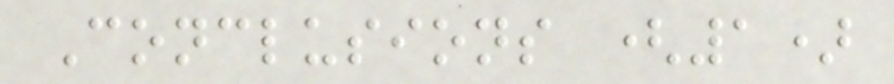Conclusions (1)
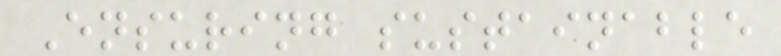Ensuring sustainable
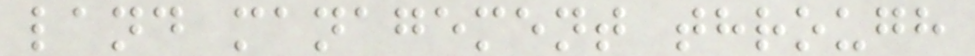land management through
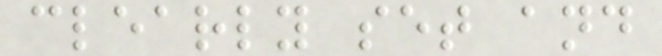clearly set and
